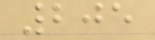205
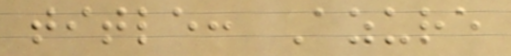title: Azure
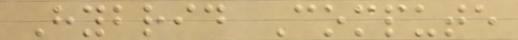Hybrid Compute
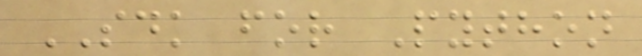SDK for Python
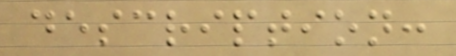description:
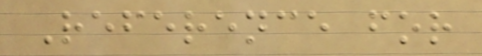Reference for
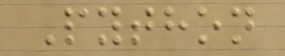Python
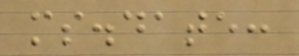ms.date:
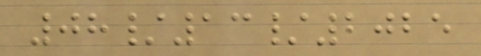08/13/2025
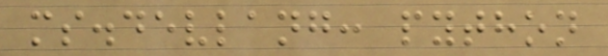ms.devlang: python
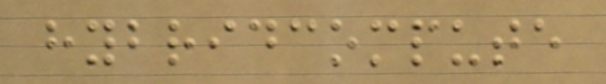hybridcompute
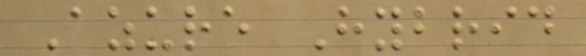Azure Hybrid
